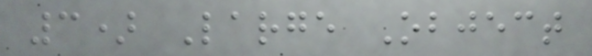3) Large Object
